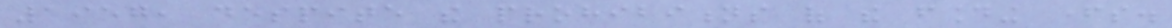1957, despite the prohibitions of the founding fathers.
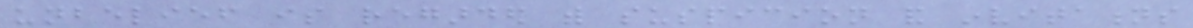unbelief is regarded with suspicion and invitations
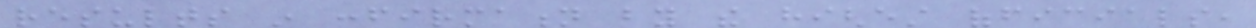results in confirmation by the highest officials,
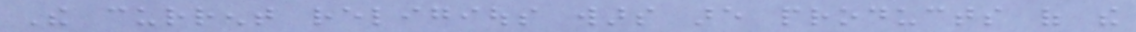The current religious wars are products of the
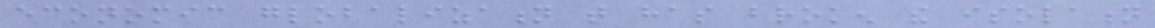economic globalization that has broken the isolation
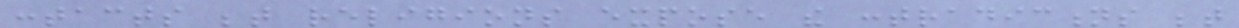contacts between religions expose the contradictions between
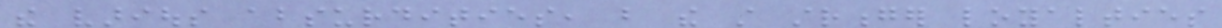the various absurdities, but the still stronger loyalties
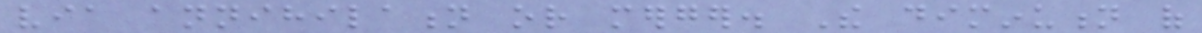via annihilation or merger. The diminution of
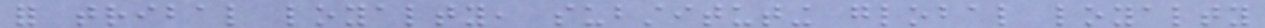for tribal loyalty, substituting global loyalty
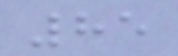85
